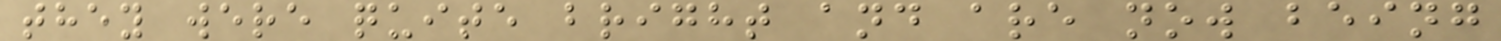they were quite bright and are now being
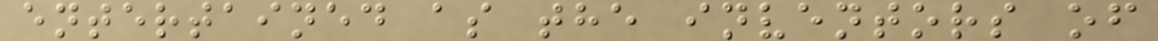entertained as the inventors of
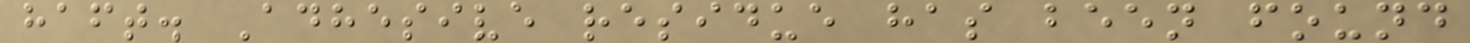haft. Adhesive residue has been found
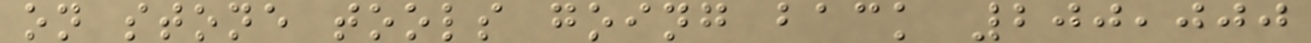on stone tools going back 200,000
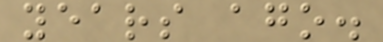years ago.
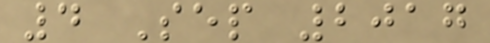4 Sep 2017
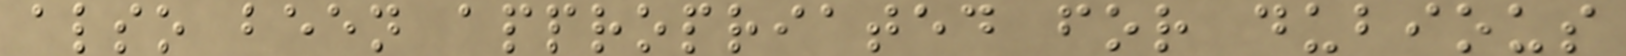also been appropriated for dubious
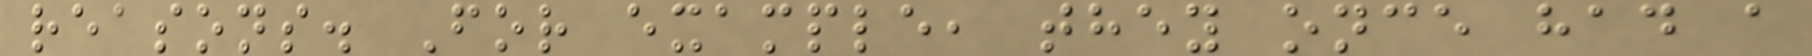reasons. For example, they once had a
